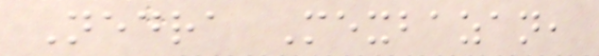Nedra Mexbazan,
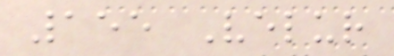155 Velur
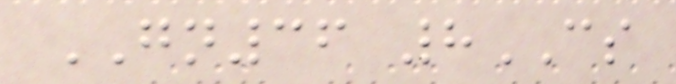GN36 8CS
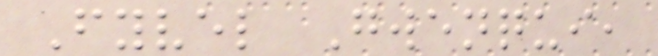Fyvel Gwenqui,
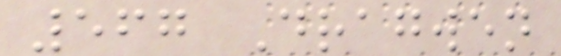567 Dragwen
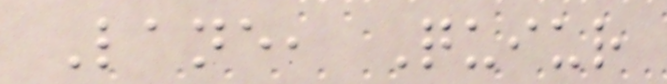Lane, Quiur
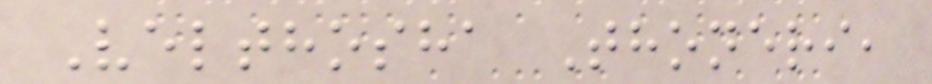Velthosha Thoneri,
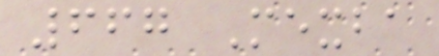667 Mexba
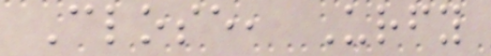Close, Urfy
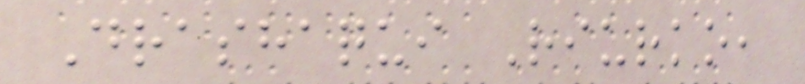Drashaqui Riurko,
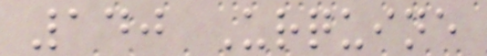140 Urquine
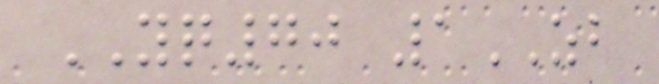YQ70 1ZB
